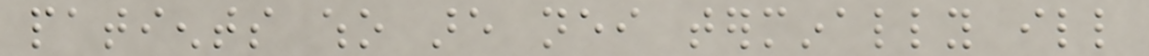patients who are neither terminally ill
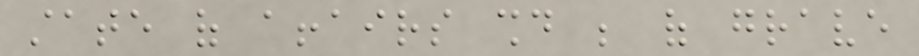state of affairs should be of grave
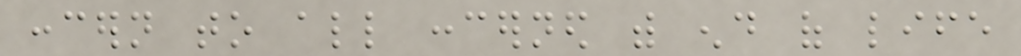concern to all concerned with end of life
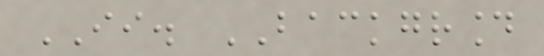II. BACKGROUND
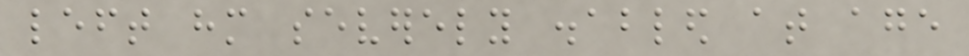left him severely disabled at age
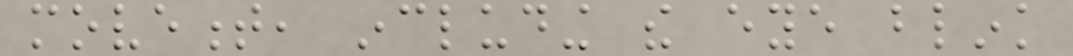movement, including the eye blink
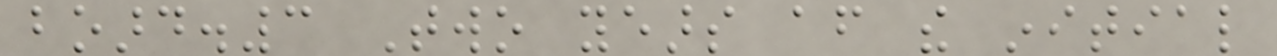board.3 Two years after the initial
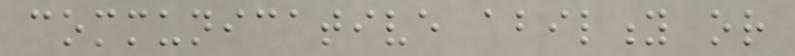communicative ability or
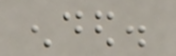ended.
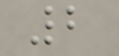2
